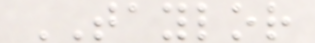TAYLOR
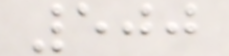500
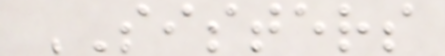SISTERS
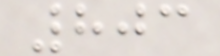803
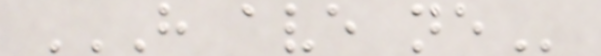H AVE NE
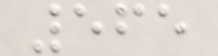565
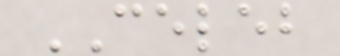CELEB
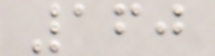160
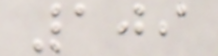109
